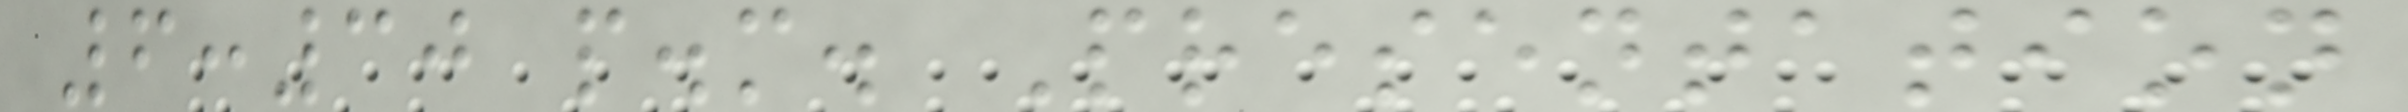6:30 p.m. Presentation
